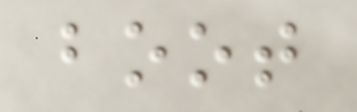boot
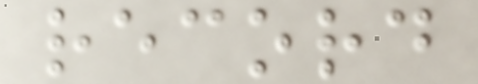record
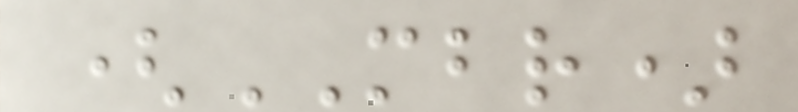(MBR)
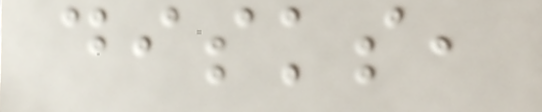disks,
